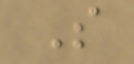S
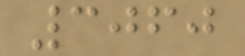3060
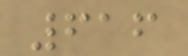616
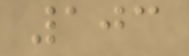103
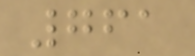761
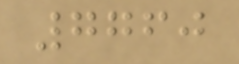7760
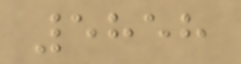5858
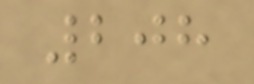208
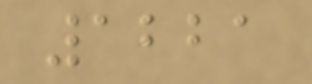1221
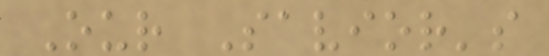Our Savior's
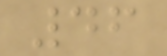46
